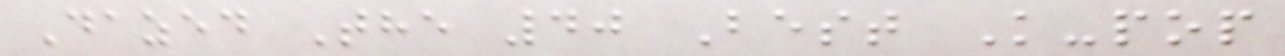Dazed The 40 Best K-pop
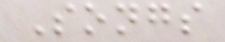Songs
